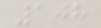108
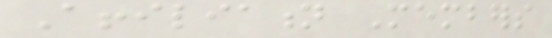Affiliation Members
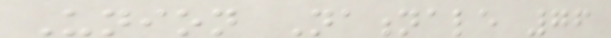Union Nationale 76
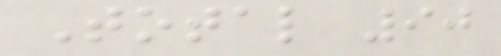Total 90
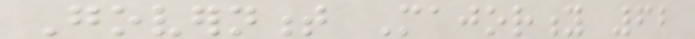Government Majority 62
